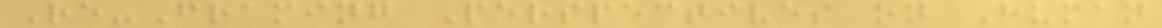Re-Framing Perspectives on Human
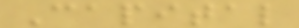Capital
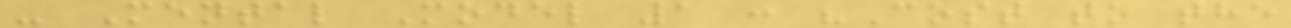- Mental Model 1 : "Cost to the
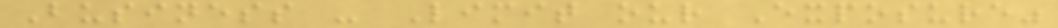Business - Limit our Exposure"
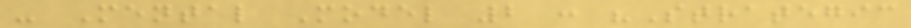- Mental Model 2 : "Strategic
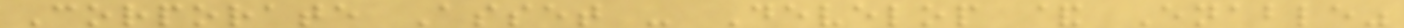Corporate Asset - Develop & Enable"
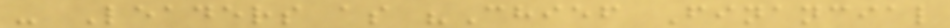- Leaders as "Chief Financial
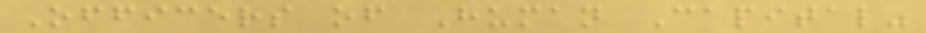Officers of Human Capital"
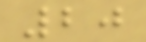20
